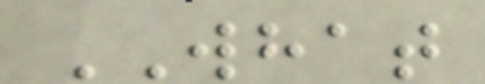WHAT
